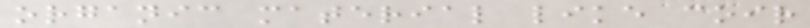organic material like coir
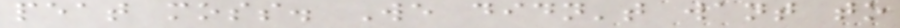peat moss. We didn't want to
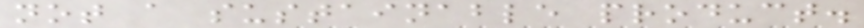not a sustainable product.
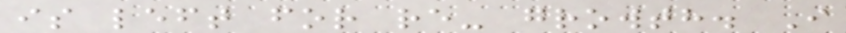is left for re- growth. I
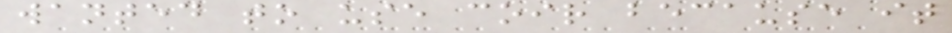wanted to use coir because it
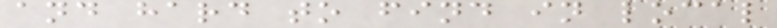and hard to find in local
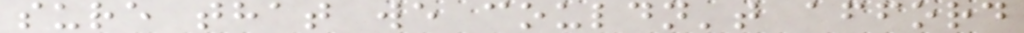sure that we couldn't afford
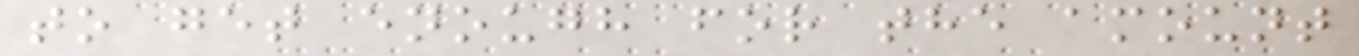to get enough for the amount
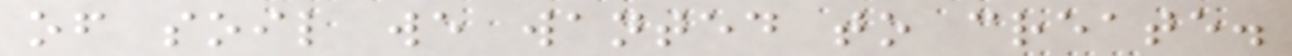of soil we wanted to create.
